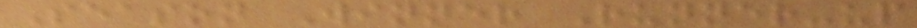Season Winner Runner-up
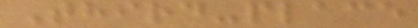Third-place
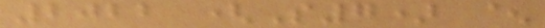2022 (S7) ^
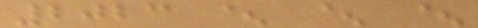2023 ^ ^ ^
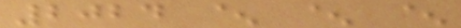2024 ^ ^ ^
